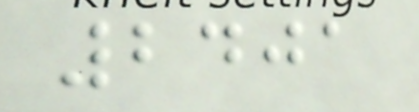2401
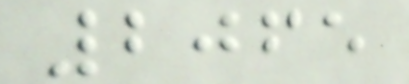2065
